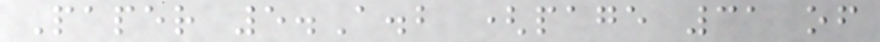Paper 5.A.b (page 31 of
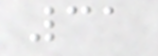31
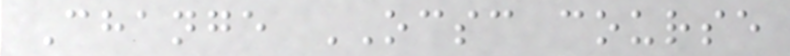Change OCSC course
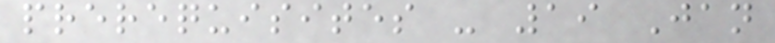prerequisites - 19 Jan
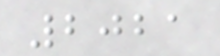2021
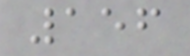156
